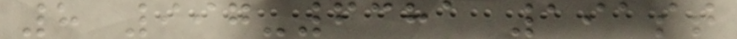8 997-6381 191st
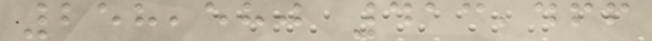258,580 413,466
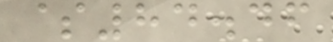$84.46
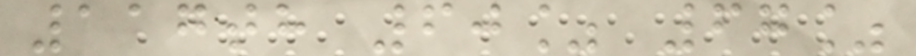117th 60% 67%
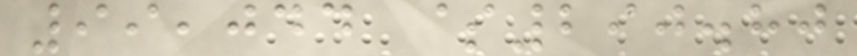99,044 $290.80
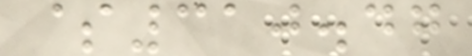$310.47
